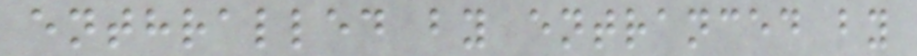enthralled by entranced by
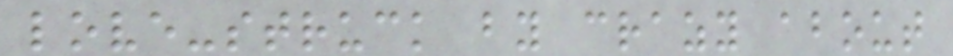love-struck by crazy about
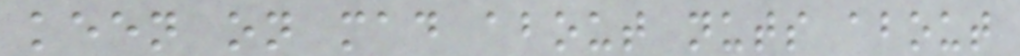keen on mad about nuts about
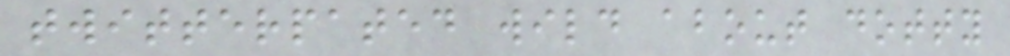twitterpated wild about dotty
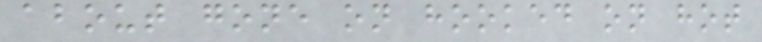about gone on hooked on hot
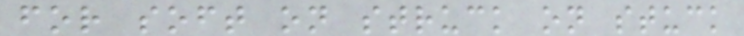for soft on struck on stuck
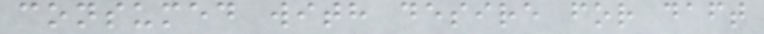consumed with desire for daft
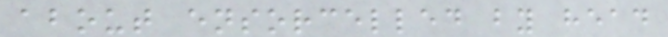about ensorcelled by head
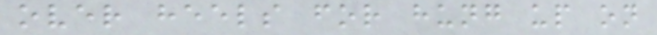over heels for hung up on
